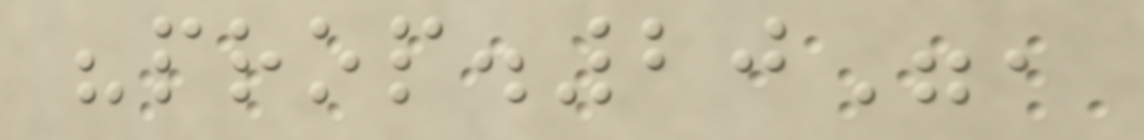"prop.20",
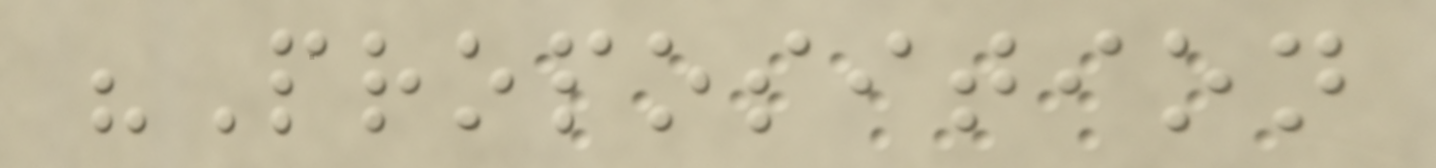"Proposition
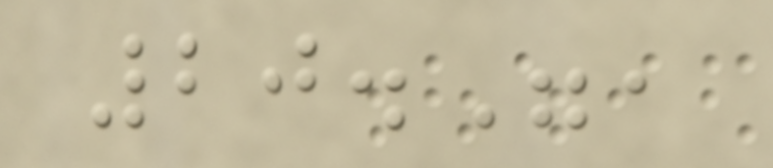20.",
